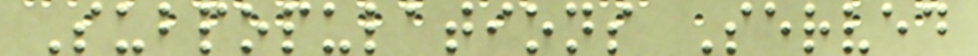Subpopulations Served
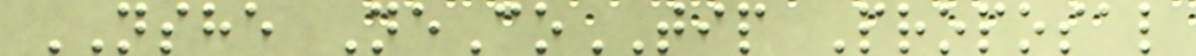NSHE NeCoTIP Proposal
